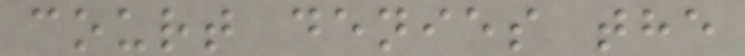court denies the
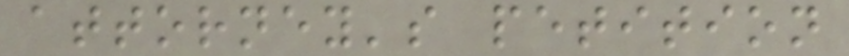attorney's petition
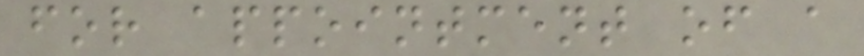for appointment of a
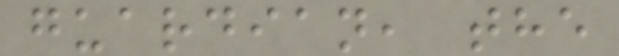guardian, the
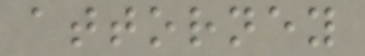attorney
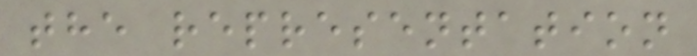the representation
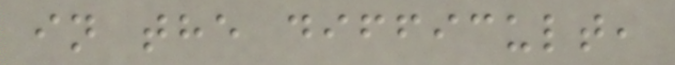in the difficult,
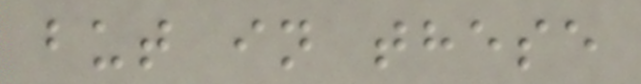but in these
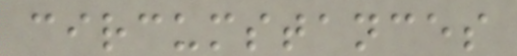circumstances
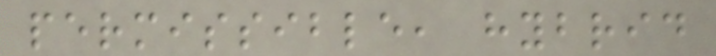permissible, hybrid
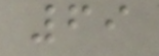69
